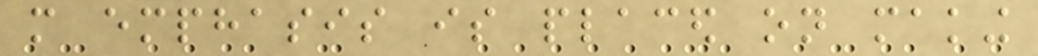more emphasis is placed on making
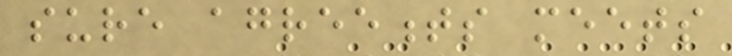sure agreements meets
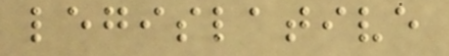legislative
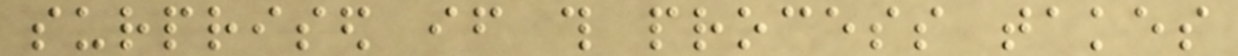surprised if this process takes
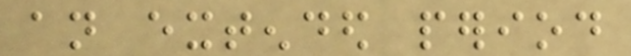an extended period
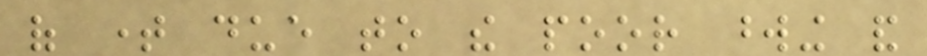of time due to the poor wording and
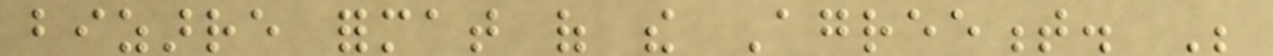bizarre format of the Agreement. Be
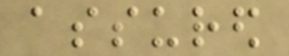assured
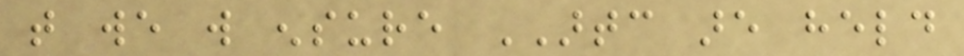that we will ensure ARTC are held
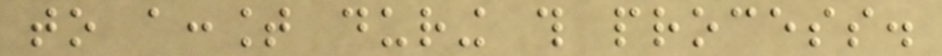to account during this process.
